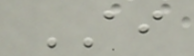AI
